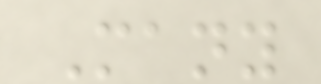Many
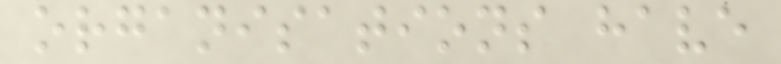organisations have
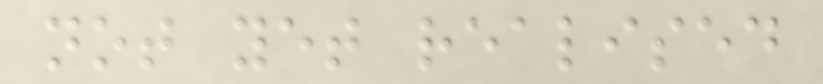not yet realised
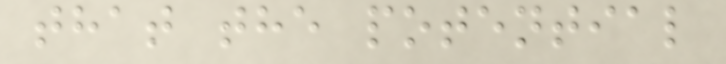that the potential
